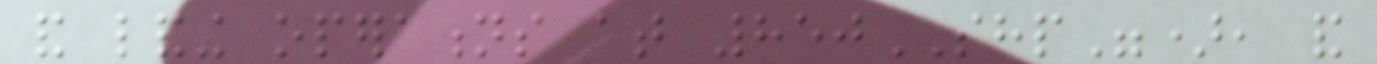and landing operations at 850SHP"), and
